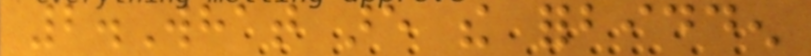2.What are the forbidden
